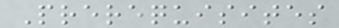Prerequisites
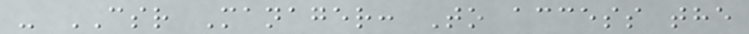- CSR Manager: To access the
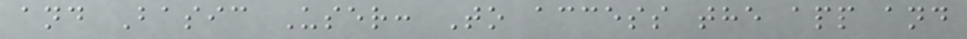and Basic User: To access the app and
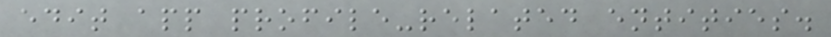edit app profile-related entities.
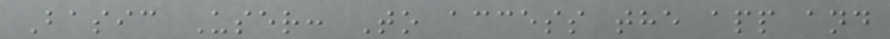Basic User: To access the app and
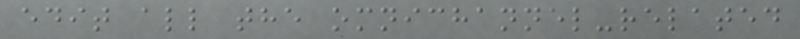edit all the omnichannel-related
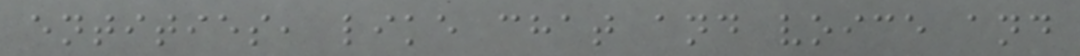entities, like chat and voice and
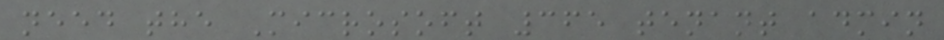need the Microsoft 365 tenant admin
